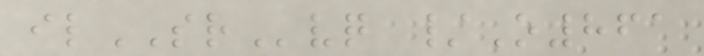ilSRvq /O861
